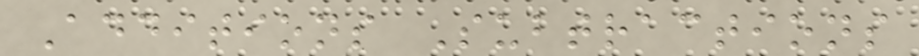Additions Subtractions
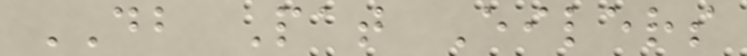DB Pat Eilers
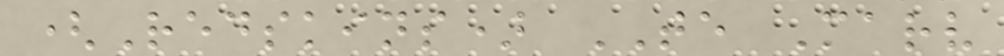(Redskins) TE Marv
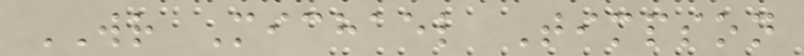WR Michael Timpson
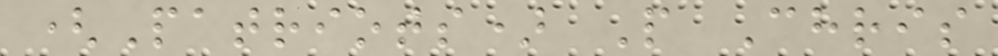(Patriots) P Chris
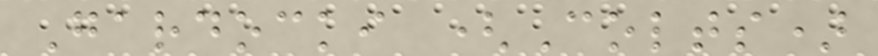Gardocki (Colts)
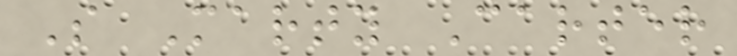S Marty Carter
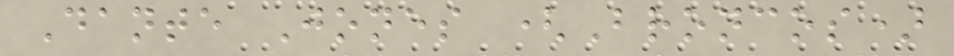Dante Jones (Broncos)
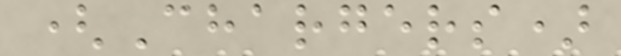(Chargers)
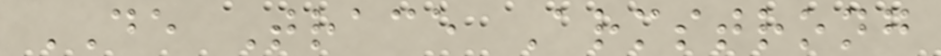DE Trace Armstrong
